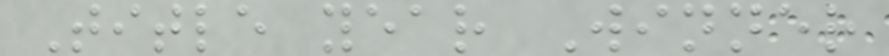Title year Winner
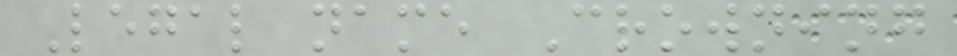Legal name Crowning
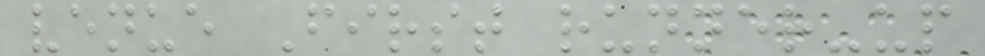venue First runner-up
